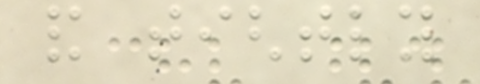and tightly
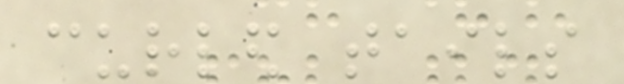curled tails
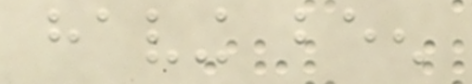having been
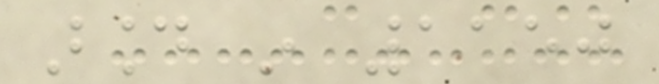around in 1150
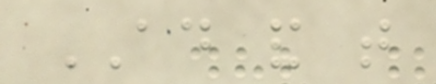AD and that
